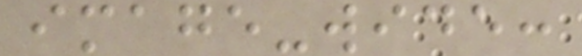image-wide:
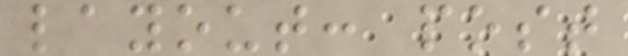layout: post
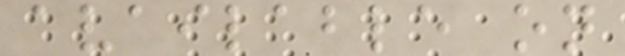available on
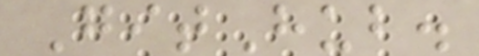GitHub.
